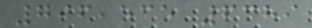796,535 6389
